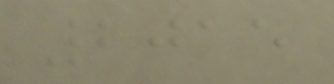2015
